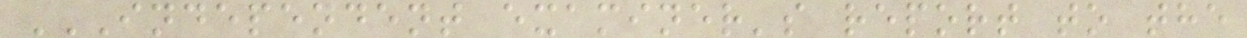INDEPENDENT EXAMINER'S REPORT TO THE
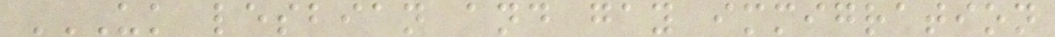UK LESBIAN AND GAY IMMIGRATION
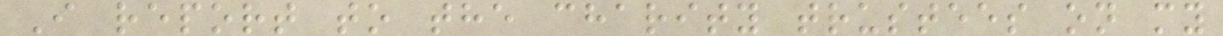I report to the charity trustees on my
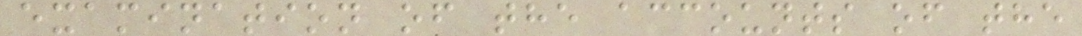examination of the accounts of the
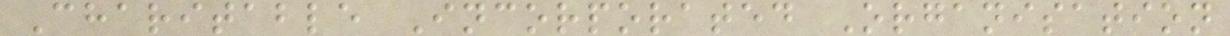Charitable Incorporated Organisation
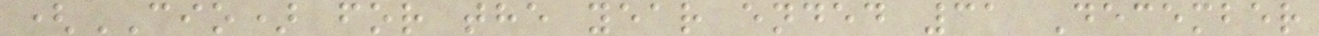(CIO) for the year ended 31 December
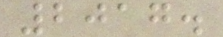2017.
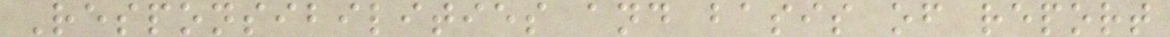Responsibilities and basis of report
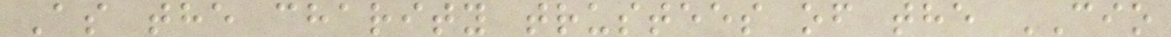As the charity trustees of the CIO
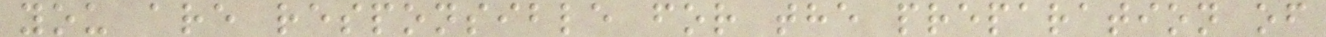you are responsible for the preparation of
